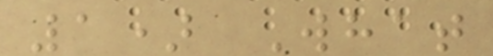1) What
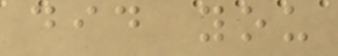did you
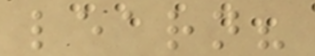learn?
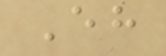Eh
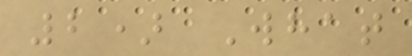2) What
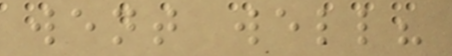went well?
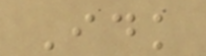Idk
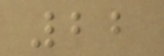22
